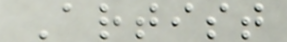Artist
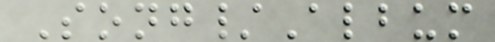Song/Album
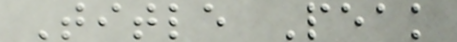Title Peak
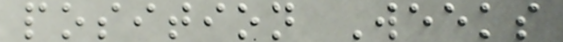position Weeks
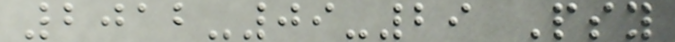2012-09-29 Psy
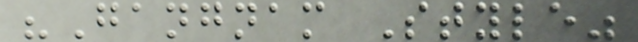"Gangnam Style"
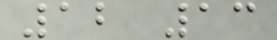12 13
